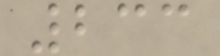233
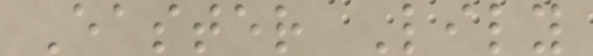Easter Lily
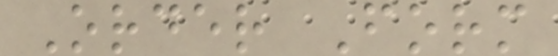Order Form
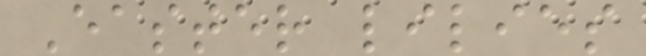Easter lilies
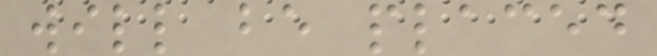will be placed
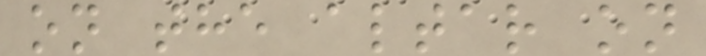on the altar on
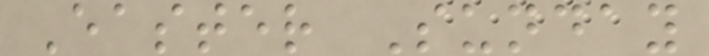Easter Sunday
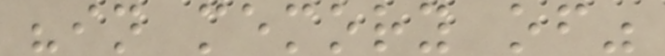"in memory of"
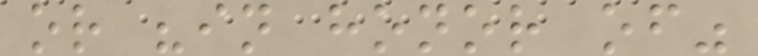or "in honor of"
